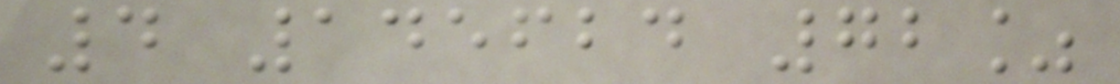4 145624 72%
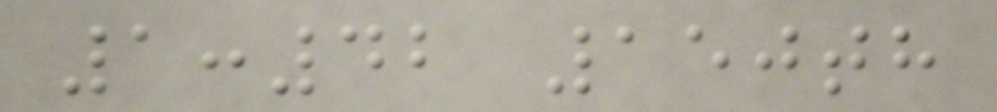1:42 150th
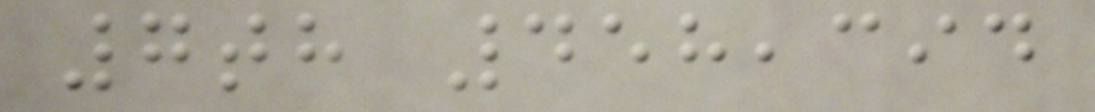7th 458,394
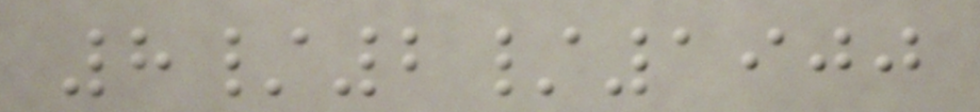8/2/1900
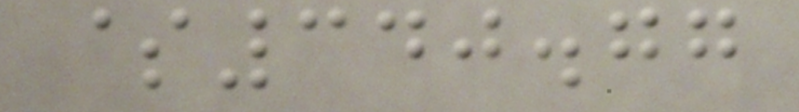$340.77
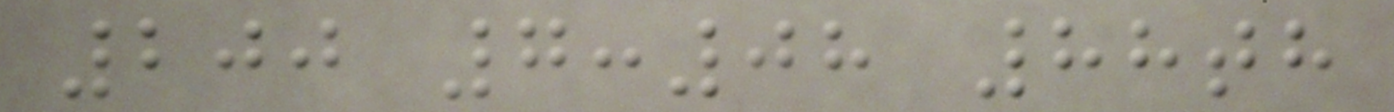200 7:08 88th
